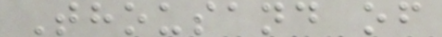Thousand of
